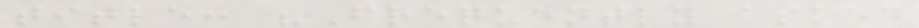title: "Frequently asked
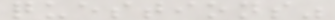questions"
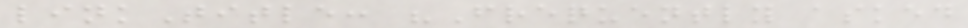linkTitle: "Frequently asked
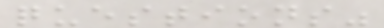questions"
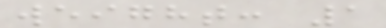weight: 1
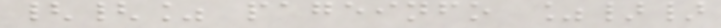{{% pageinfo %}}
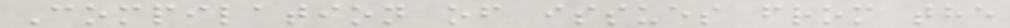Compilation of issues from the
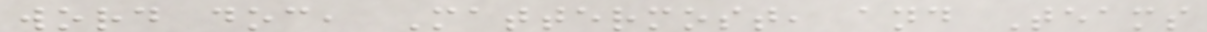word doc, Mattermost, and Teams
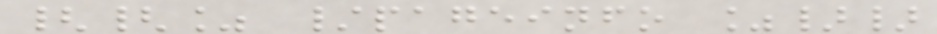{{% /pageinfo %}}
